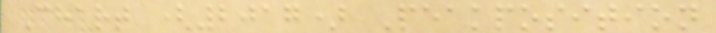Chart (2017) Peakposition
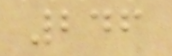246
